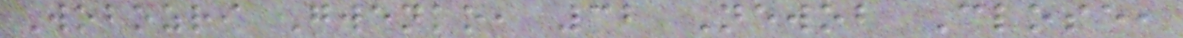Wobozri Gwenko, 32 Newob Close,
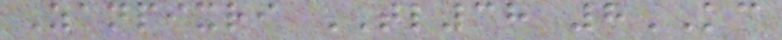Zanpixri TL38 8KC
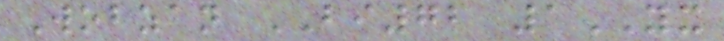Wobzan BI72 1YX
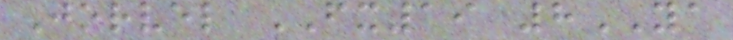Jorvel FX19 8YA
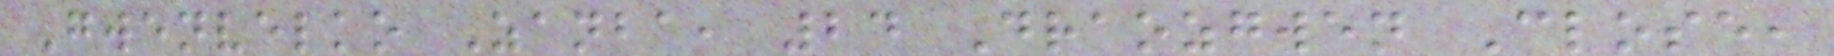Gwenvelko Zanba, 24 Draozgwen Close,
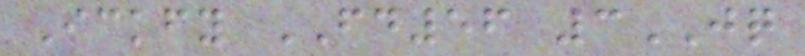Ickfy FD56 3JQ
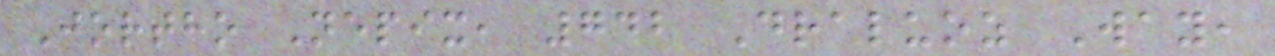Jortho Nepix, 742 Draluoz Way,
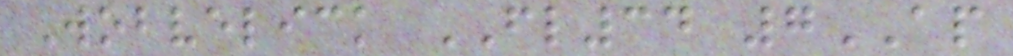Wobvelick FL34 7AP
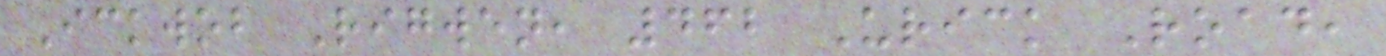Ickwob Rigwen, 462 Urick Road,
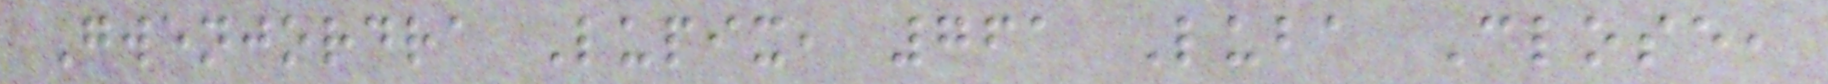Gwenjordra Lupix, 761 Luba Close,
